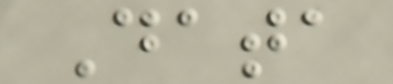Data
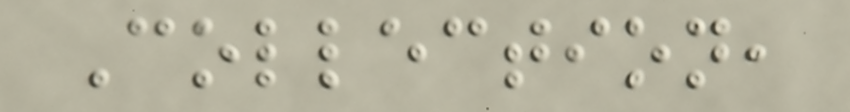Collection,
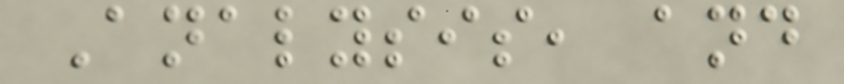Analysis, and
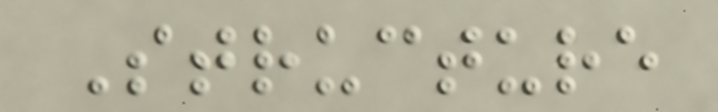Structure
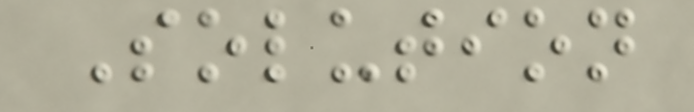Solution
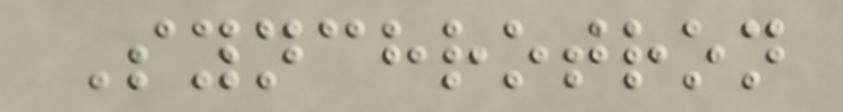Synchrotron
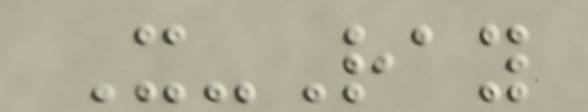X-Ray
